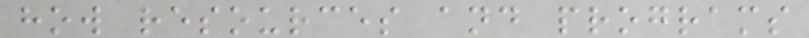how resources and programs
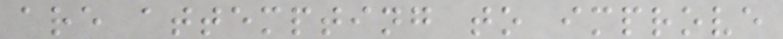are attempting to improve
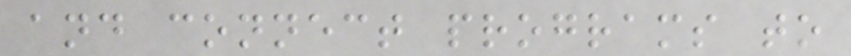and connect programs to
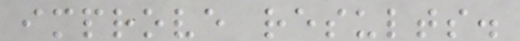improve results.
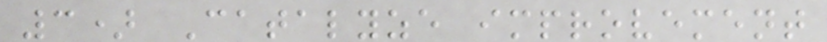3) Catalyze improvement
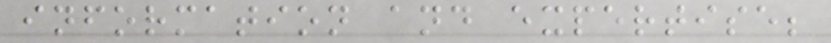information and expertise;
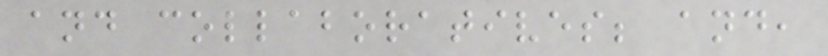and collaboratives; and,
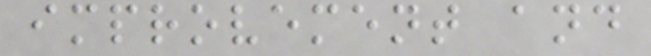improvement and
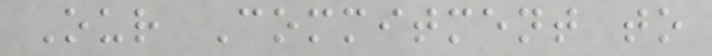Our Commitment to
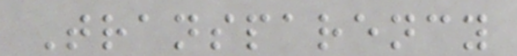Transparency
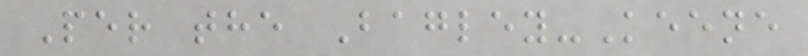Per the Bagley-Keene
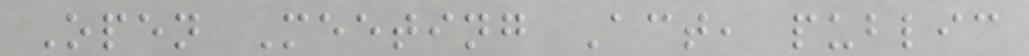Open Meeting Act, public
